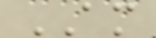AM
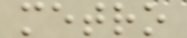metro
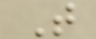T
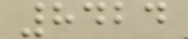8424
